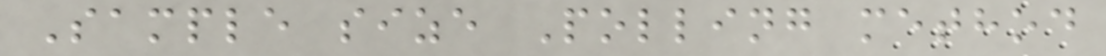Sample size Polling method
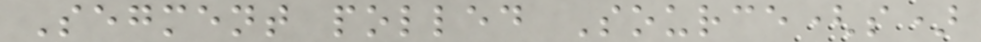Segment polled Source(s)
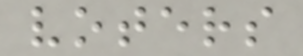voters
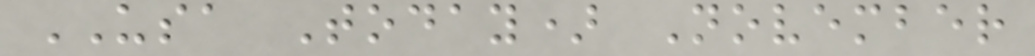USA Today) November
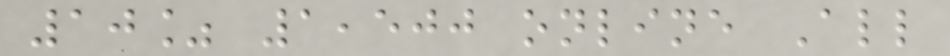10% 1,500 online All
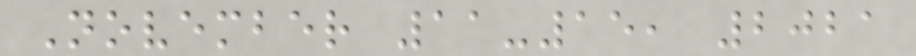November 11-15, 2021
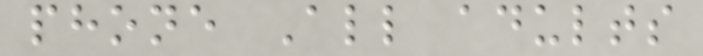phone All adults
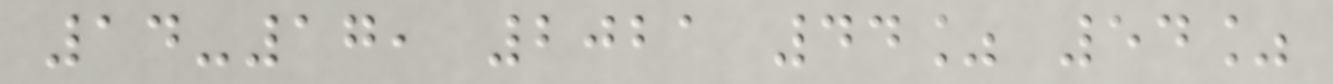14-17, 2021 44% 54%
